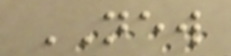NEW
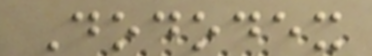Dododex
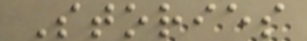Stories
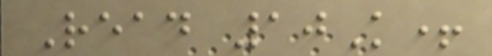Read 10K+
